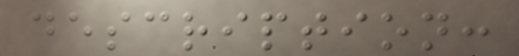description:
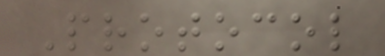Protocol
